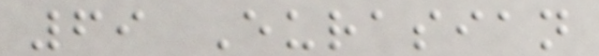69 Eurasian
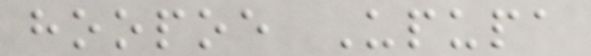hoopoe Upupa
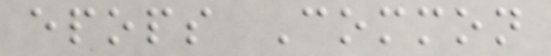epops Common
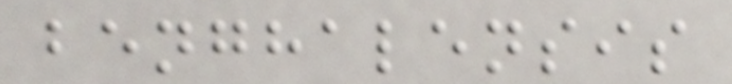benghalensis
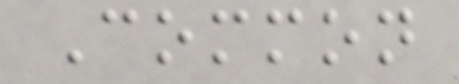Common
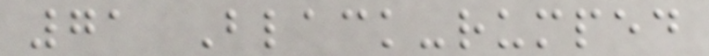71 Black-rumped
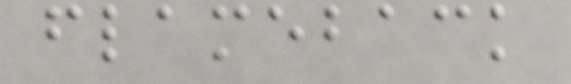flameback
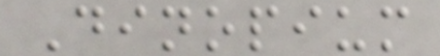Dinopium
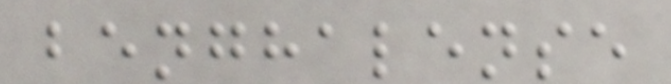benghalense
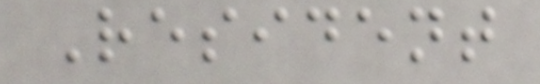Resident
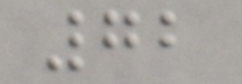72
